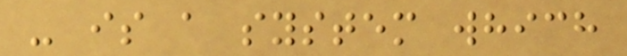- is a system which
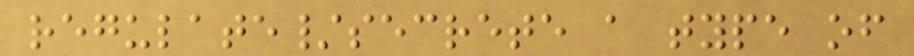regulate/secrete a type of
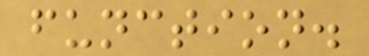function.
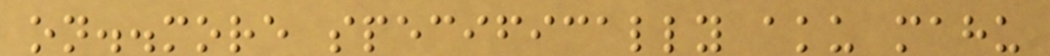on..more specifically aku mahu
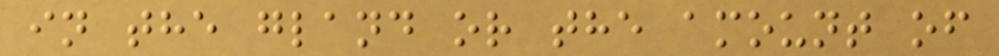in the gland or the amount of
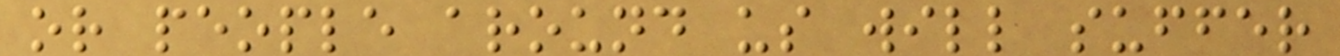or people around us will suffer
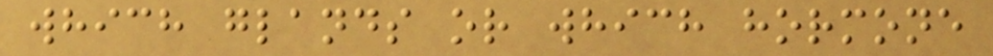which glands or which hormone
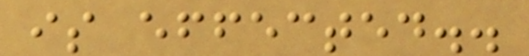is effected..
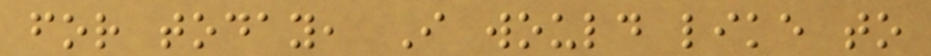for today, I would like to
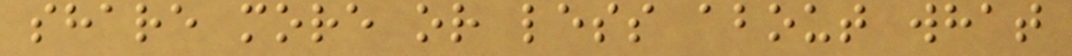share more or less about what
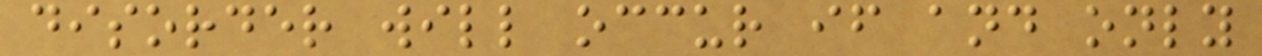disorder will occur if and only
